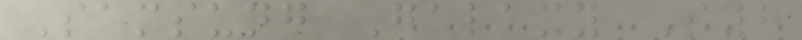Samsung Galaxy S8
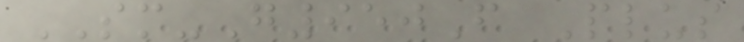SM-G950F Plus
